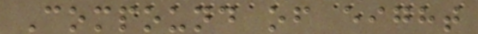Compound of eight
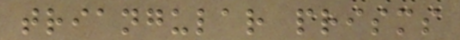triangular prisms
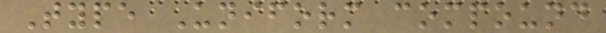Type Uniform compound
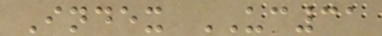Index UC31
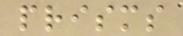prisms
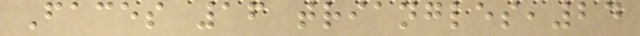Faces 16 triangles,24
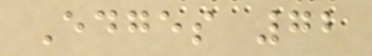Edges 72
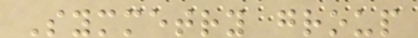Symmetry group
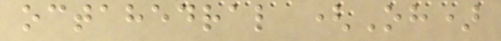octahedral (Oh)
